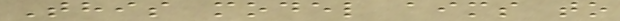This model aims to
